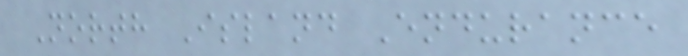North Island Endurance
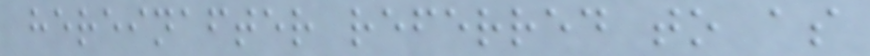hereinafter referred to as
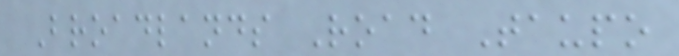Broadlands Road Taupo
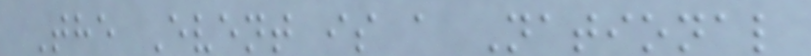The Event is a National
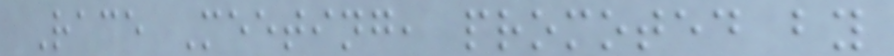Race Meeting, promoted by
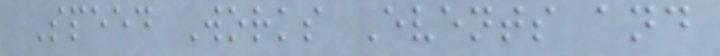Speed Works Events and
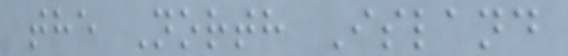the North Island
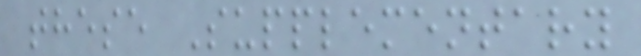these Supplementary
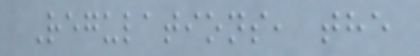Regulations, the
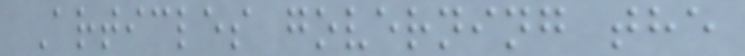Articles governing the
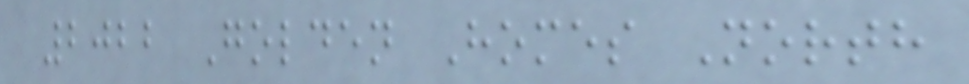2022 Golden Homes North
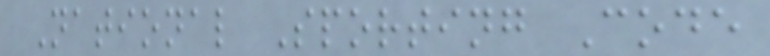National Sporting Code
